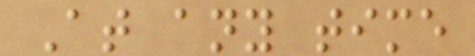At any time
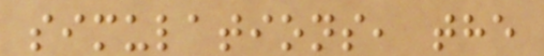simulations, the
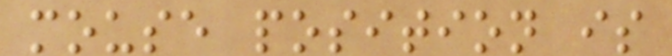mouse position is
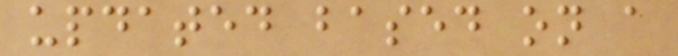updated based on a
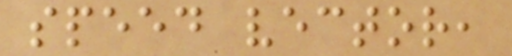speed vector,
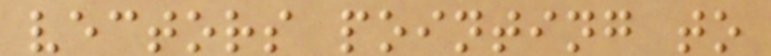vectors pointing to
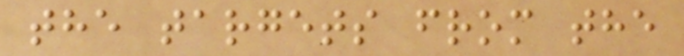the targets from the
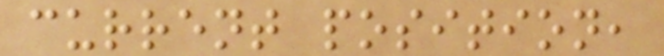current position,
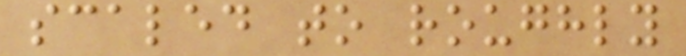scaled to roughly
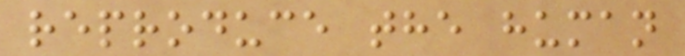reproduce the human
